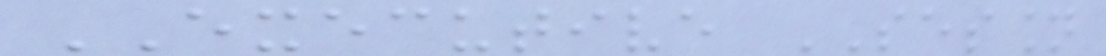EXECUTIVE SESSION
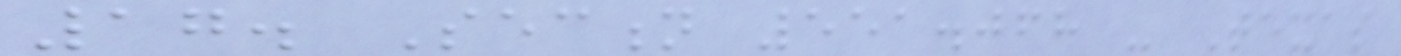17. Section 551.068 - Texas
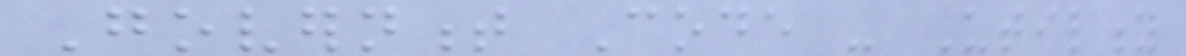Government Code - Utility
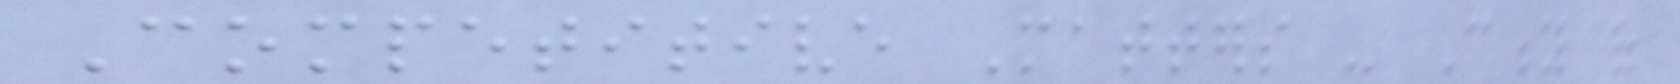Competitive Matters - City of
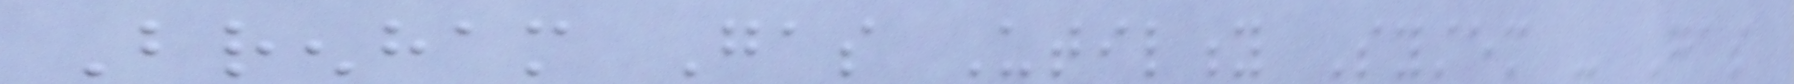Brenham Gas Utility System - Gas
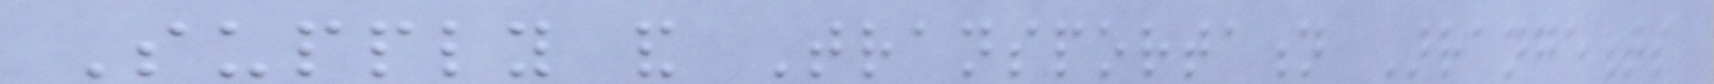Supply and Transportation Arrangements
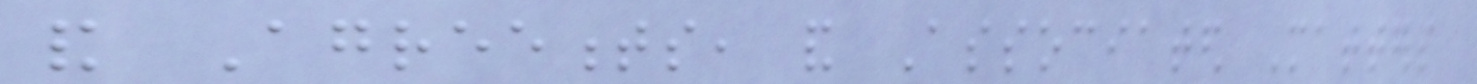and Agreements, and Associated Matters
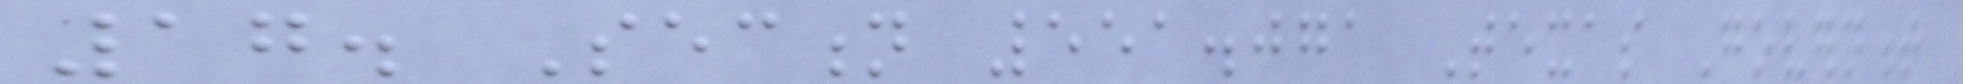17. Section 551.071 Texas Government
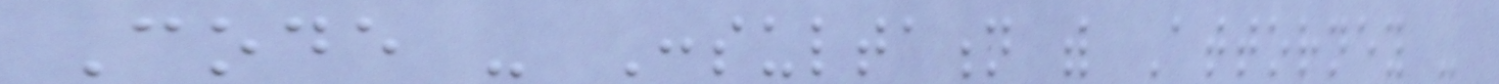Code - Consultation with Attorney -
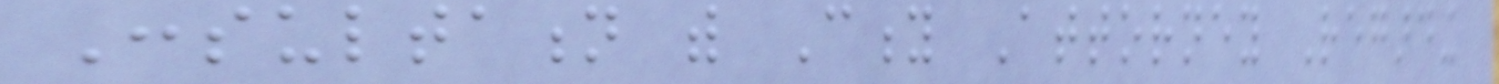Consultation with City Attorney Regarding
